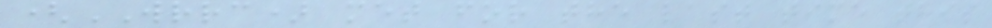(WRRC) met for the last time this
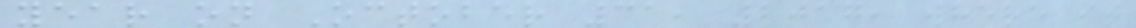year on October 31, 2017, where it
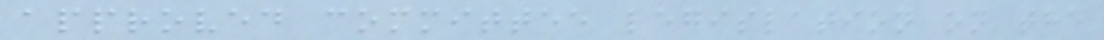approved committee legislation on the
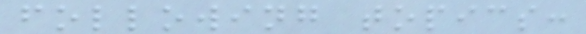following topics:
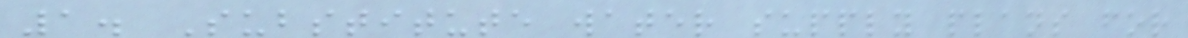1. Substitute water supply plans for
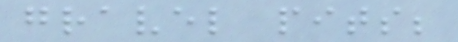gravel pits;
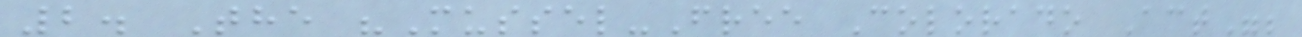2. The "Mussel-Free Colorado Act";
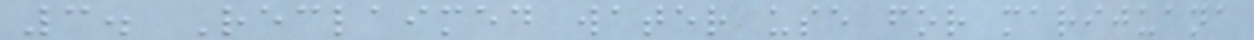3. Reclaimed water use for marijuana
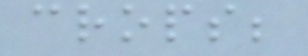crops;
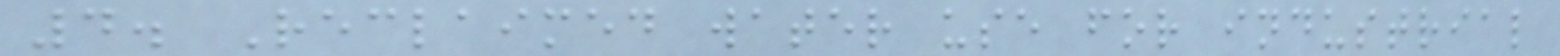4. Reclaimed water use for industrial
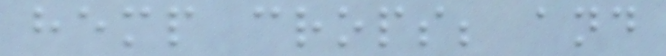hemp crops; and
